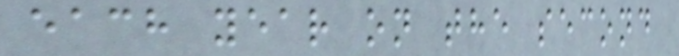each year on the second
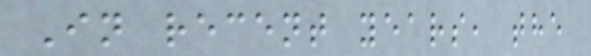In recent years, the
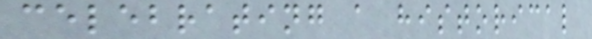celebrating a historical
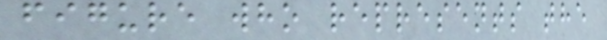figure who represents the
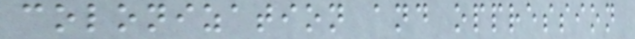colonization and oppression
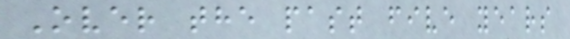Over the past five years
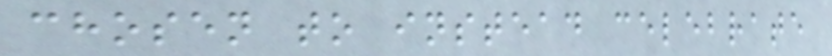chosen to instead celebrate
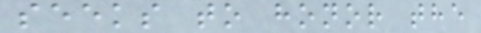seeks to honor the
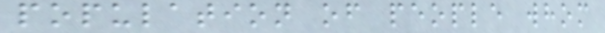population of people whom
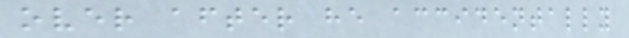over after he accidentally
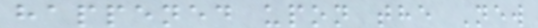happened upon the New
